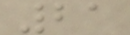21
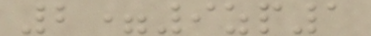2=9zp1
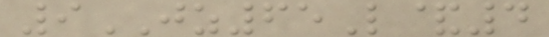9JZ65L&4
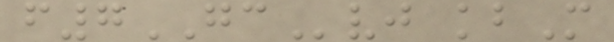f7GCvj kbM
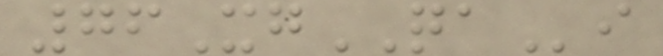76XgQAi
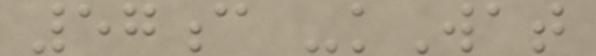57c -kWat
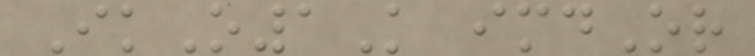IkO1K imdOr
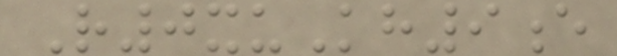R0xuKh9e
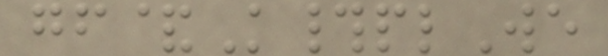gf&K#plWe
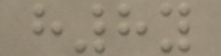h8y
